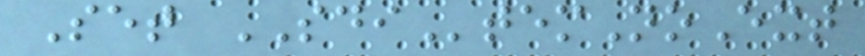Set SDItemNoExt
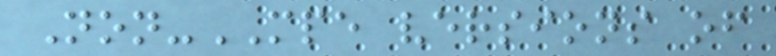Non-MPE versions of
